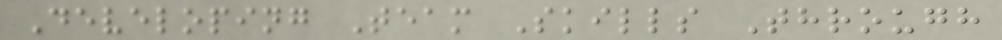Developing Team Skills Through
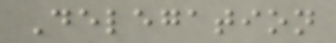Delegation
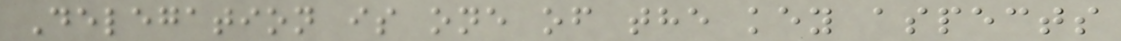Delegation is one of the key aspects
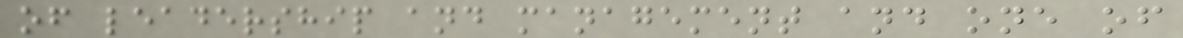of leadership and management and one of
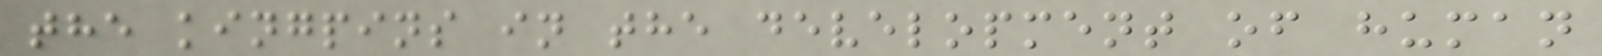the kingpins in the development of human
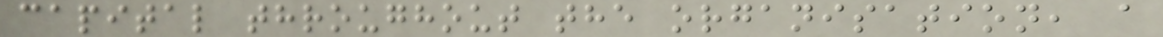capital throughout the organisation, a
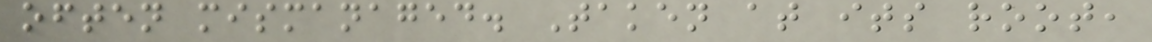often mismanaged. Taken at its root,
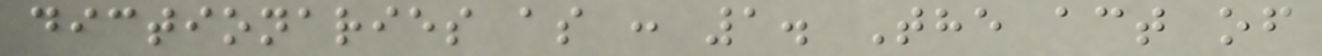dictionaries as : 1. The act of
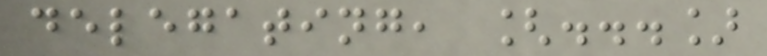delegating, [...]
